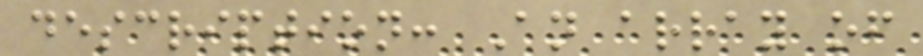description: An array of
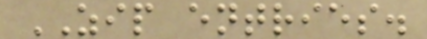ZIP entries.
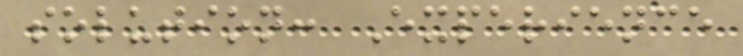solution: Experience
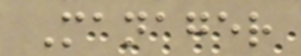Manager
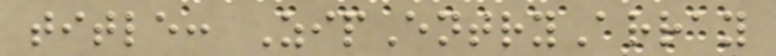title: ZipEntryArray
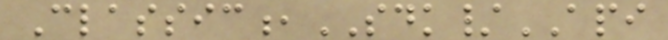Classic,SDK/API
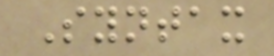Syntax
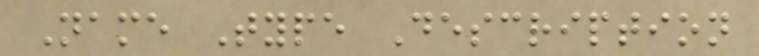Name Type Description
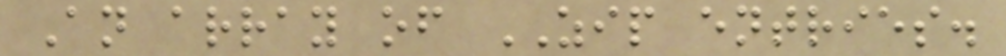An array of ZIP entries.
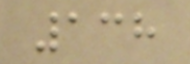138
